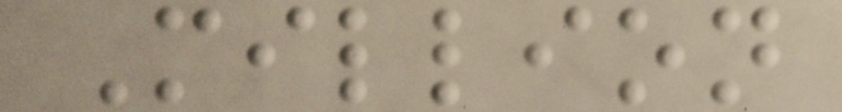Million
